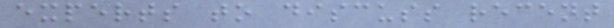experts to discuss recent
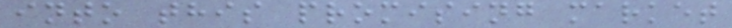into this promising market
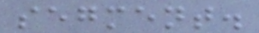segment.
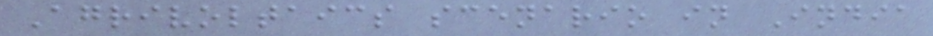Agrivoltaics scenario in India
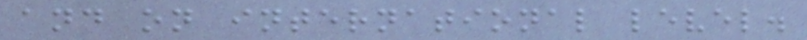and on international level.
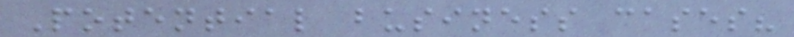Potential business cases?
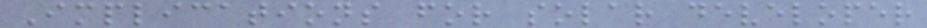Implications for solar developer
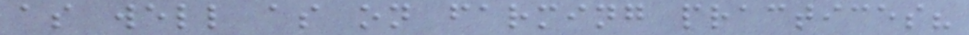as well as on farming practices?
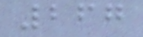267
